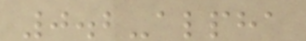0.2-alpha
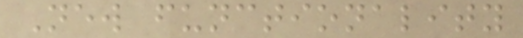New functionality
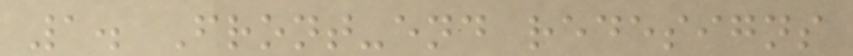1. Front-end redesigns
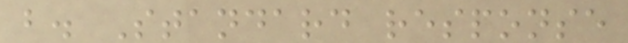b. Standard response
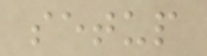setup
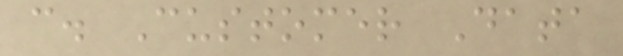c. Customer Data
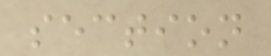section
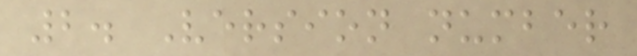2. Version number
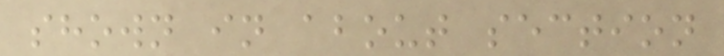shown in about section
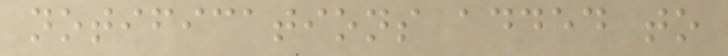notifications added to
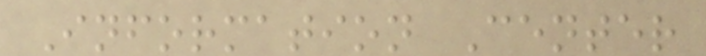Information Center
